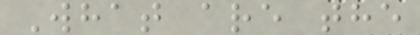What are the
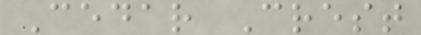Cedar Crest
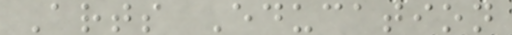Arts Education
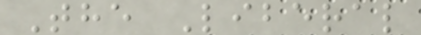The Liberal
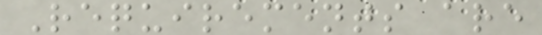Requirements are
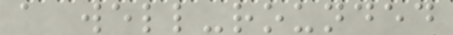a well-rounded
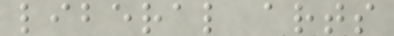liberal arts
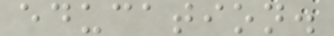education.
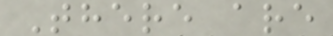There are
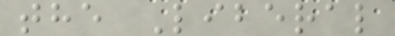the Liberal
